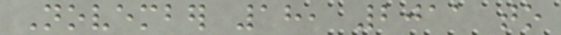November 18, 2011 to
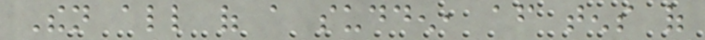Then all of a sudden, after tens of
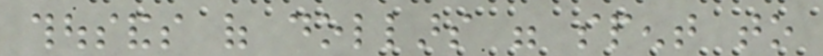thousands of dollars were spent to
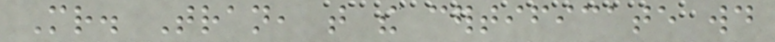Mr. Tran, that the certificate would
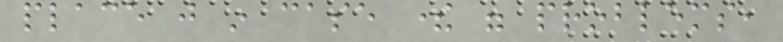place just in case there were problems,
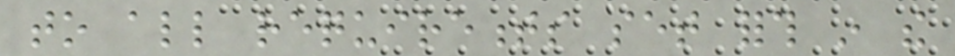to all requirements set forth in the
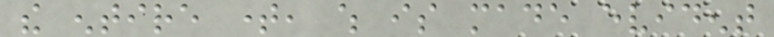the entire time, which is made evident
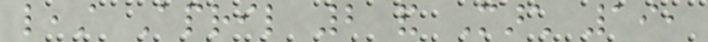least April 2 and March 19,
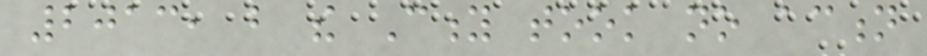2013, but the City took no action
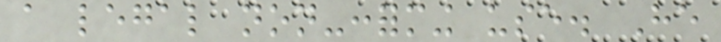a legal non-conforming use. He
